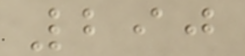290
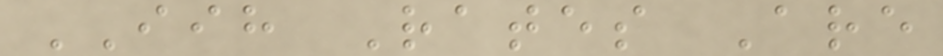IIH Rates Are
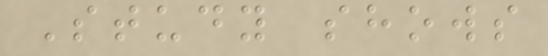Study shows
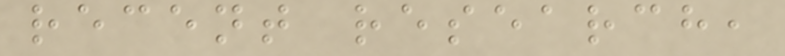recent research,
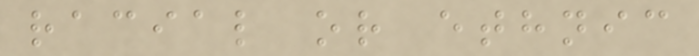racial or ethnic
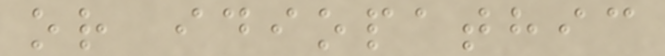or idiopathic
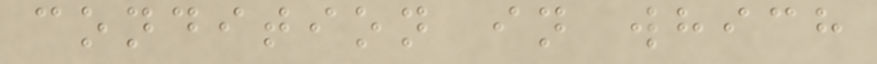condition in which
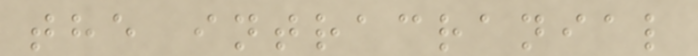the intracranial
